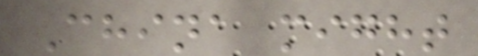China might
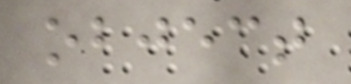object
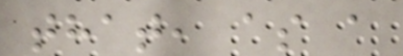that, as a
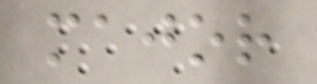major
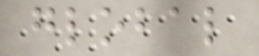global
